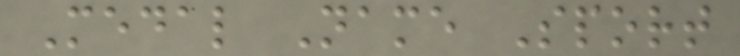Medal Name Sport
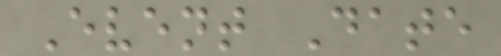Event Date
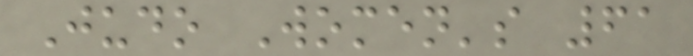Judo Women's 61
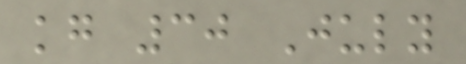kg 30 July
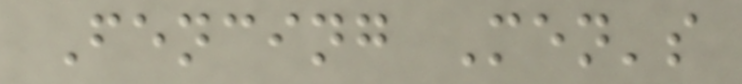Fencing Men's
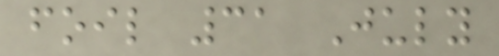foil 31 July
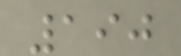190
